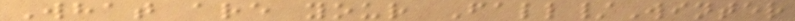What are your Fall/Winter
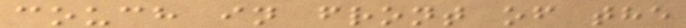couch in front of the
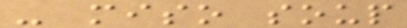- miso soup
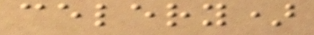celery)
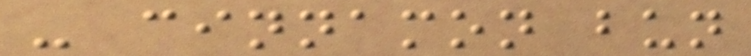- cinnamon bun
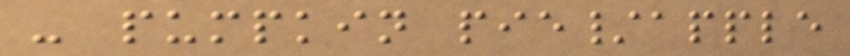- pumpkin pie/apple
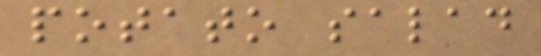potato salad
